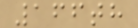166th
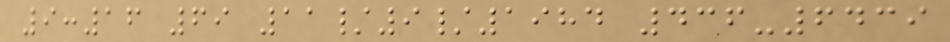9:16 69 11/9/1984 436-6439
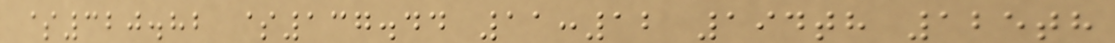$320.82 $137.44 11:12 194th 125th
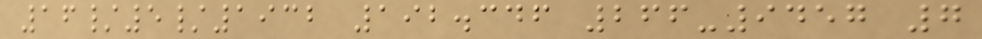16/5/1932 192.346 266-9457 7
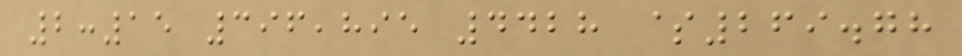2:15 396,895 4428 $269.78
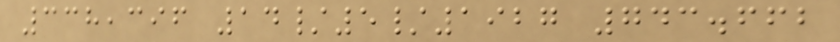338,396 14/5/1927 743.662
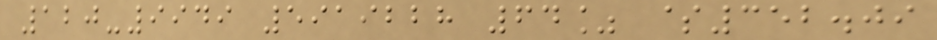120-9949 5919228 64% $352.09
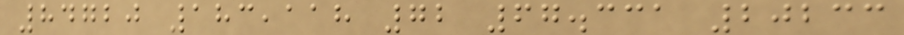84720 183,118 72 67.331 20233
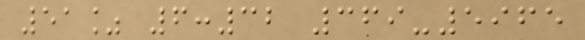51% 6:32 369-5965
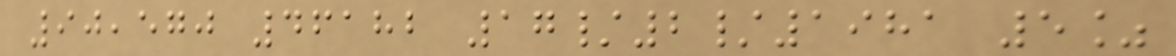90,570 46182 17/2/1981 5%
